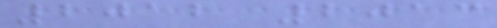2012 2013
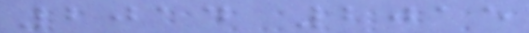2014 2015
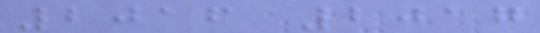2016 2017
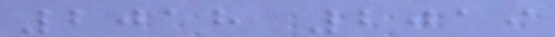2018 2019
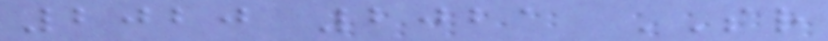2020 2021 SR
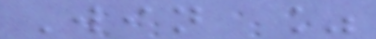Win %
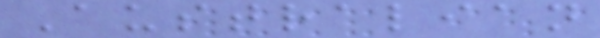Australian
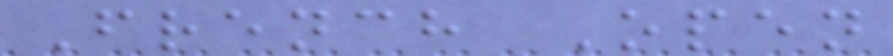French Open
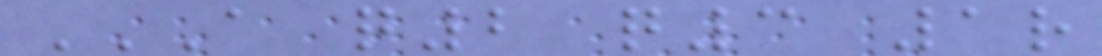A Q2 Q3 1R
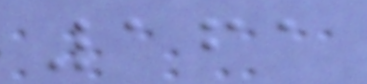161
